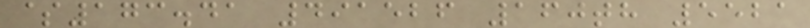$173.41 491526 160th 5521
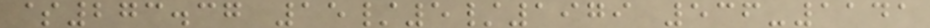$273.37 15/5/1979 536-1141
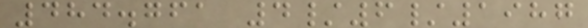484.761 4/6/1987
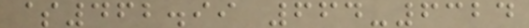$462.99 664-6324
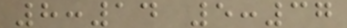8:14 5:37
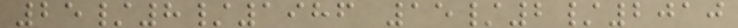25/8/1986 15/2/2010
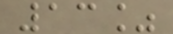13%
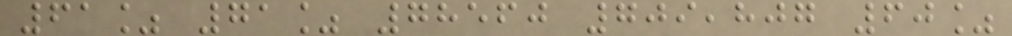61% 71% 78560 709,807 60%
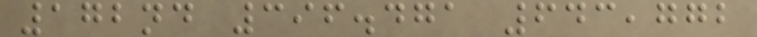172nd 396.471 643,772
